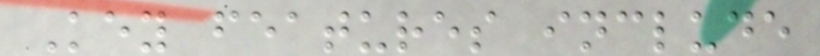Key features include
